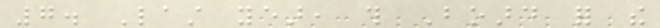7. Last year, this Board for the
